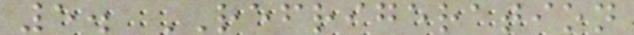5. REFRIGERATION
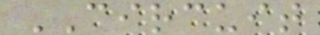CIRCUIT
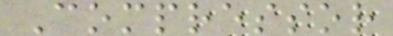Compressor
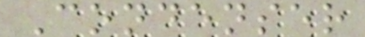Condenser
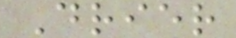Drier
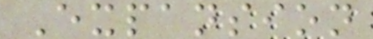Expansion
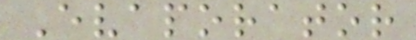Evaporator
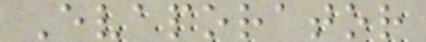Evaporator
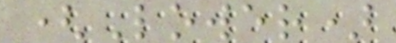(Lower)
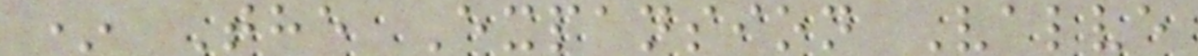* The Expansion Valve
